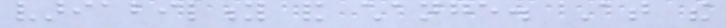variability and change. At the
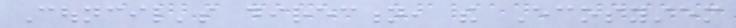Council's direction, the Ecosystem
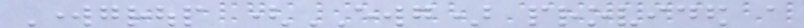Workgroup (EWG) provided a
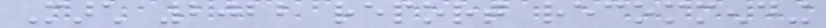March 2022 report recommending
